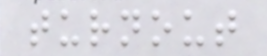turnout
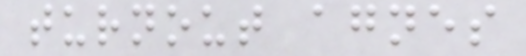turnout agnes
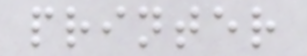printer
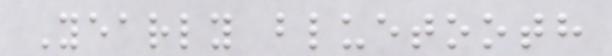Yearly bluetooth
